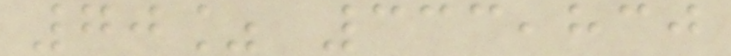70% 333,830
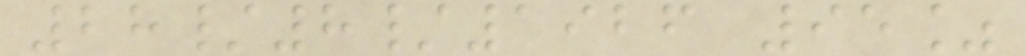28/8/1926 95%
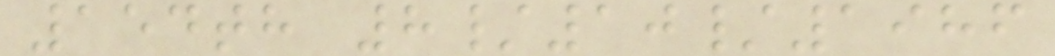154th 8/10/1986
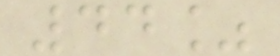44%
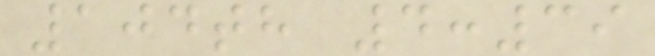104th 4:39
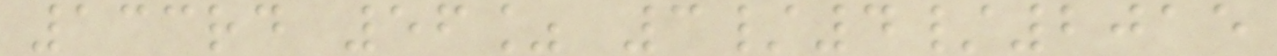133rd 56% 3/4/2015
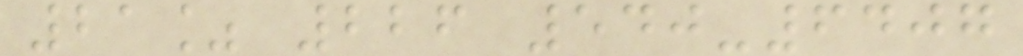21% 226 540-6407
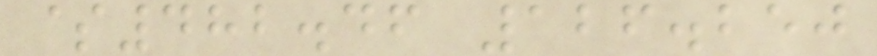$482.46 126.250
